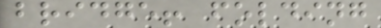bridge! folding
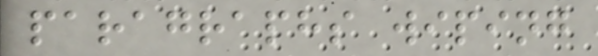paragraphs wiping
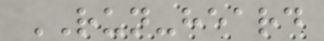RUN-heard
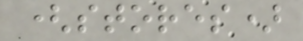(stores)
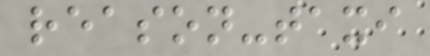reason-taxi
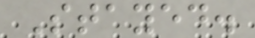Stayed.
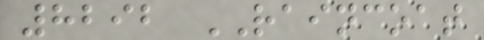8292 RAINCOAT
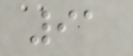91
